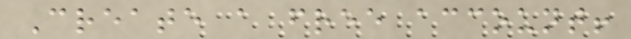Create a free account!
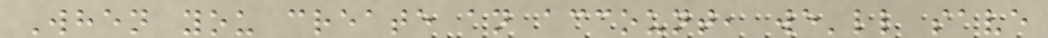When you create an account, we'll save
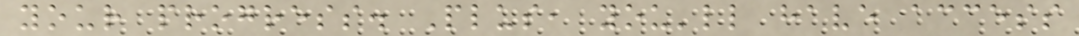your progress. Plus, you'll have access
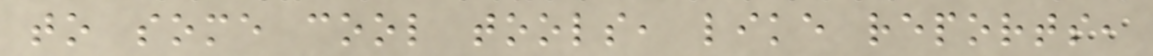to some cool tools, like reports,
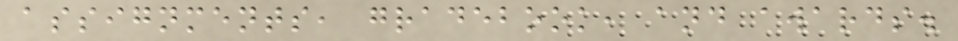assignments, gradebook, and awards.
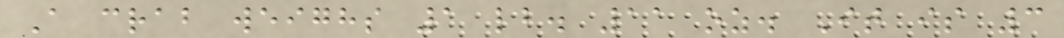A crab weighs 1 lb. 11 oz. It is 3
